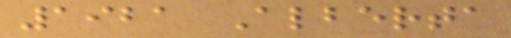1921 Alberta
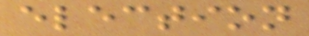election
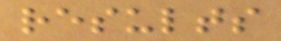results
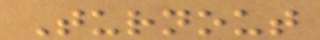Turnout
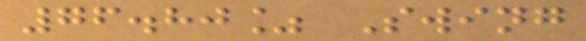76.80% Swing
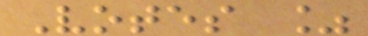Votes %
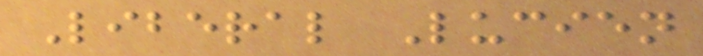Liberal Lucien
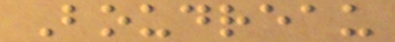Boudreau
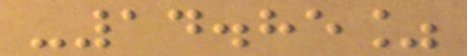-14.85%
